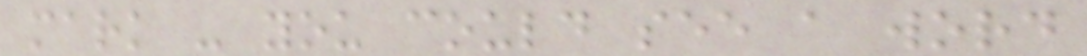mark - you could see a word
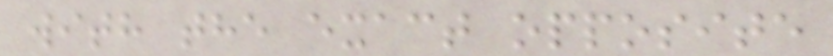with the exact opposite
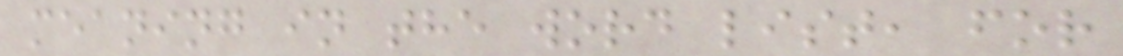meaning in the word list, for
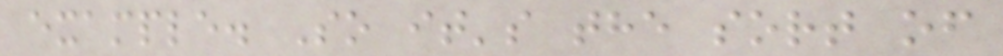example. So it's the sort of
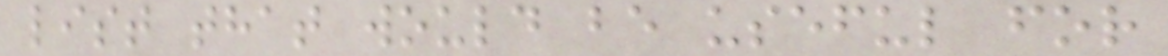list that would be useful for
